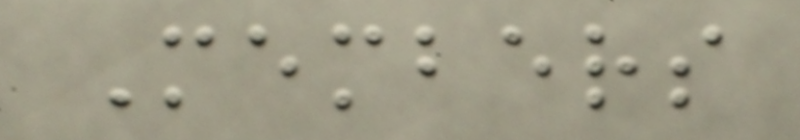Members
